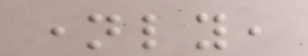namely,
